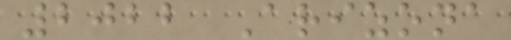2022 Arizona
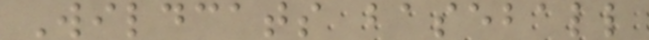Wildcats baseball
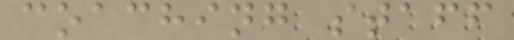coaching staff
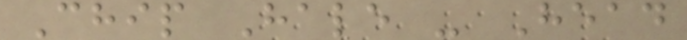Chip Hale - Head
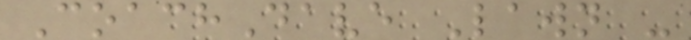CoachDave Lawn -
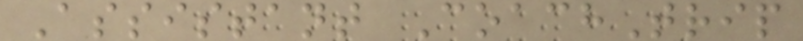Assistant CoachTrip
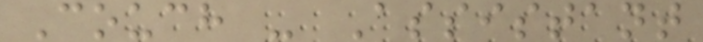Couch - Assistant
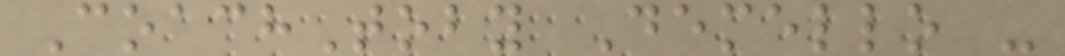CoachToby Demello -
